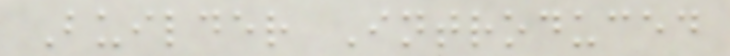Builder Introduced
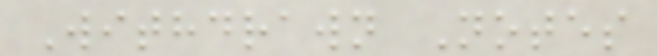Withdrawn Notes
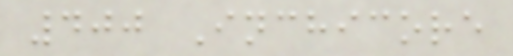400 Inchicore
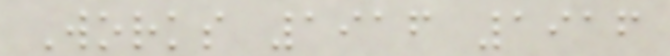Works 1916 1916
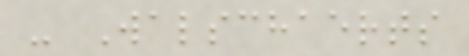- Walschaerts
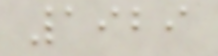1929
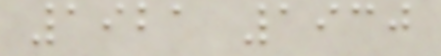1921 1930
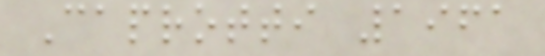Caprotti 1961
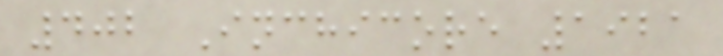402 Inchicore 1921
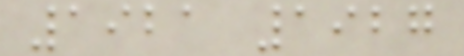1921 1927
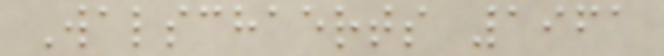Walschaerts 1961
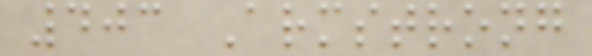403 Armstrong
